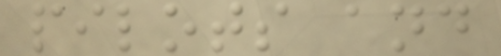pilots and
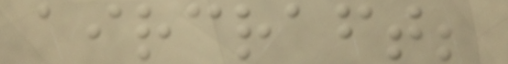aircraft;
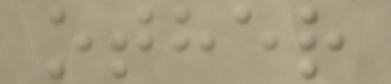other
